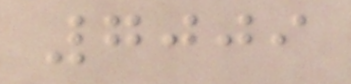7009
